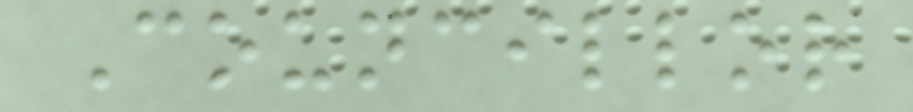Councillor
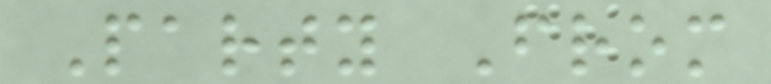Party From
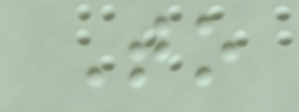To
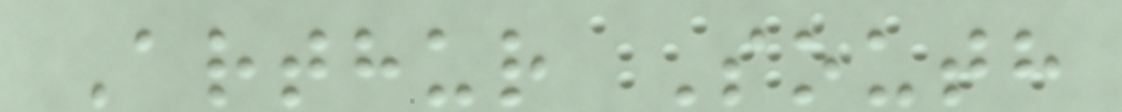Arthur South
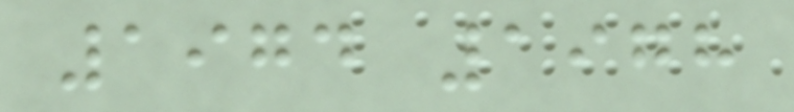1974 1978
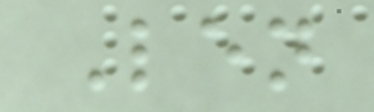Len
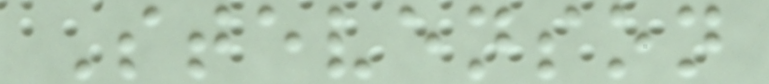Stevenson
